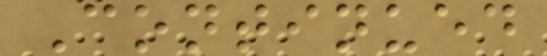Continued
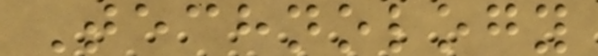Technology
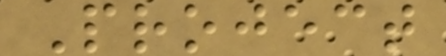Project
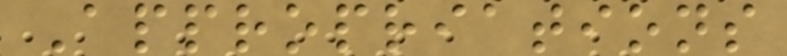Appropriations
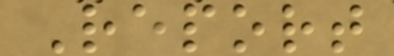Report
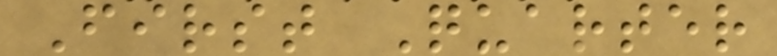First Quarter
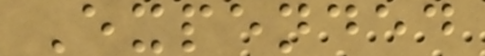Expended
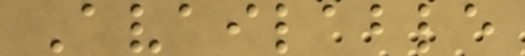Available
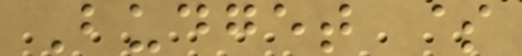Budget $
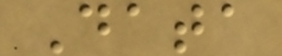Data
